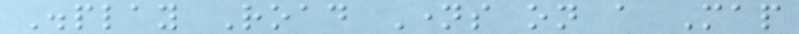Display Road Names on a Map
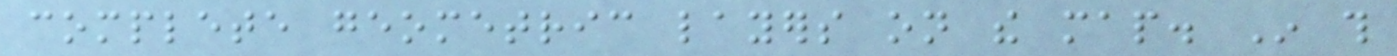complete geometric layers on the map. In this
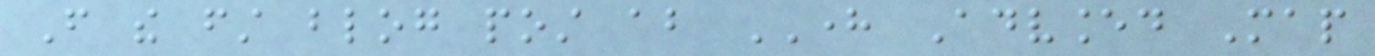From the first blog post about HERE Advanced Map
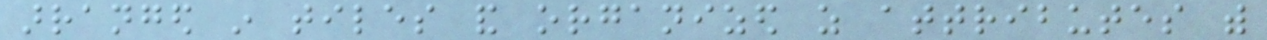arranged in tiles and organized as attributes with
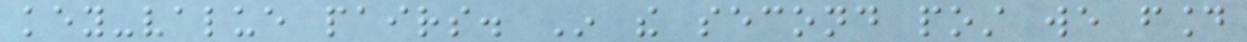key-value pairs. In the second post we found
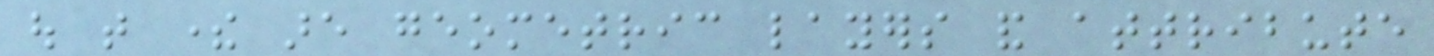out that there are geometric layers and attribute
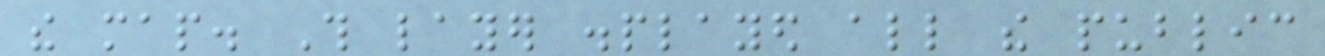the map. This layer displayed all the public
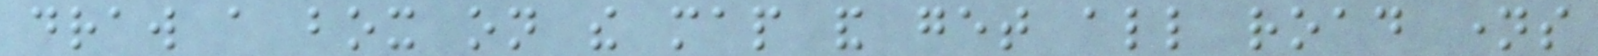draw a box on the map and get all road names
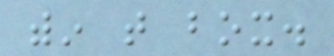within that box.
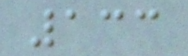133
